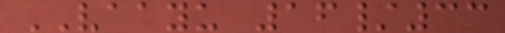VAAYU 16/33
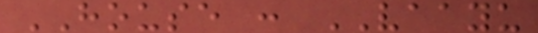HOUSE : VAAYU
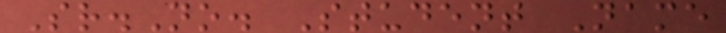Sr.No. Student Name
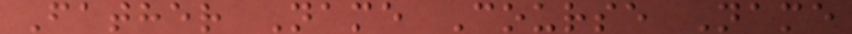Father Name Course Name
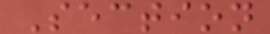Section
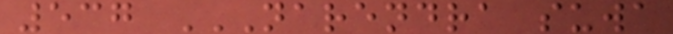537 NARENDRA SUWA
